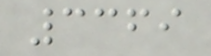3369
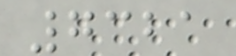7321
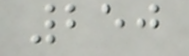250
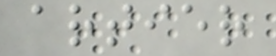artier
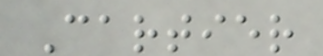Cartier
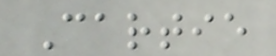Cartie
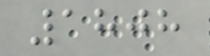1808
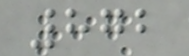872
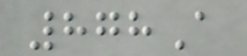878A
